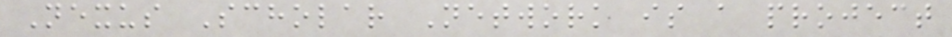Nexus Scholar Network is a project
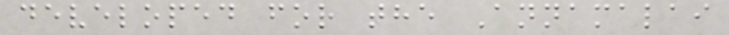developed for the Annamalai
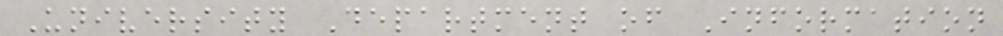University Department of Information
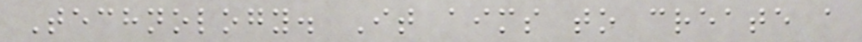Technology. It aims to create a
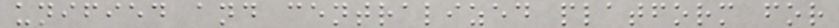unified and centralized platform for
